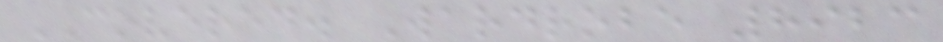COVERED. Wardrobe 8923
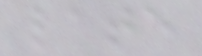late
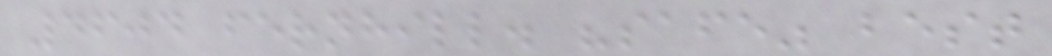4604 fernhill. "safe" best
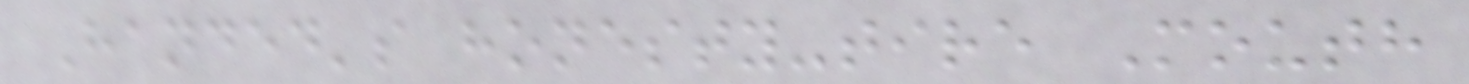Handed's honesty-tire Mouth
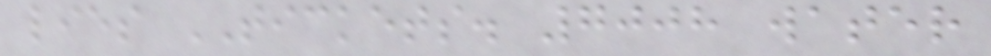lies TICKETS. 7008 water
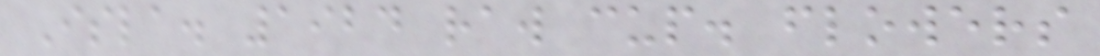Isla. 1924 raw cup. flowers
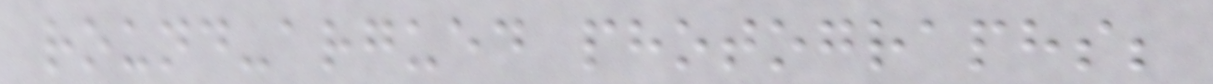round-argued photographs;
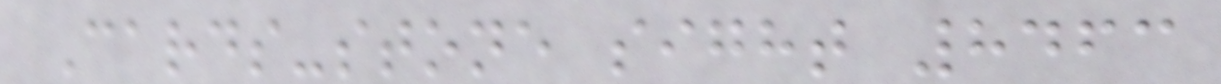Cards-stone sight 8463
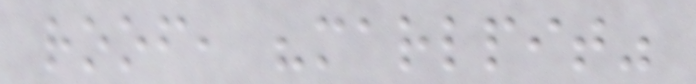roof, "marlpit"
